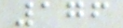176
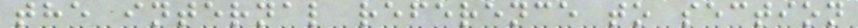the internal reference to section
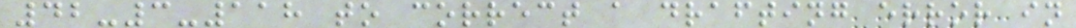42-3-118 to correct a drafting error in
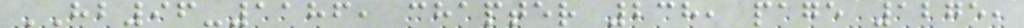HB96-1186, chapter 238, page 1275,
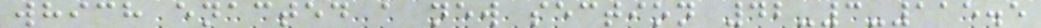which enacted a new section 42-3-115.5
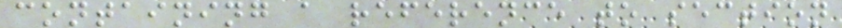containing a reference to section
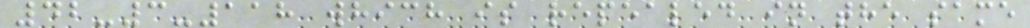42-3-118 which is repealed in the same
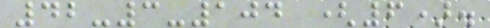42-3-104 (6).
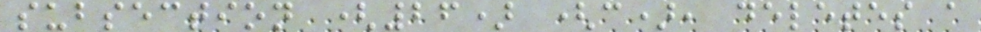subsection (26) (c), deletes a
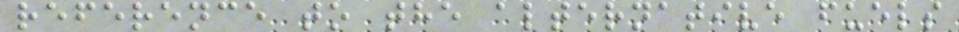reference to the alternative fuels
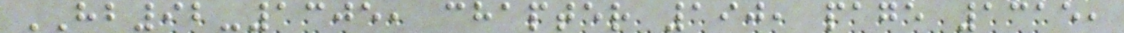HB92-1305, chapter 190, page 1315,
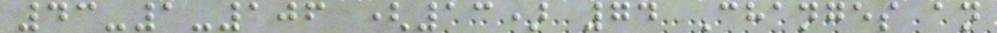43-1-106 (13) 74 Changes an
